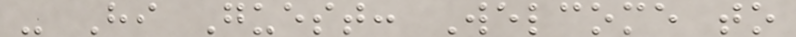- Hi Guest: Welcome to
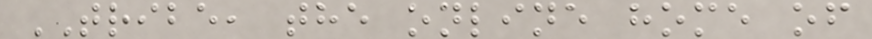TRIBE, the online home of
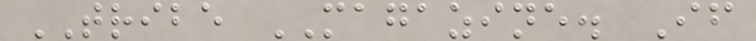TRIBE MAGAZINE. If
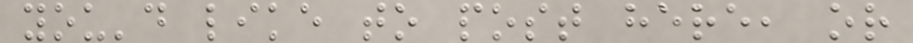you'd like to post here, or
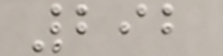292
